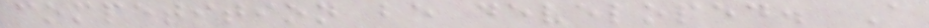competition be developed. A
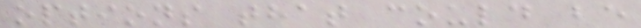options that could be
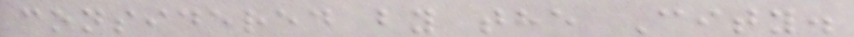considered by the City.
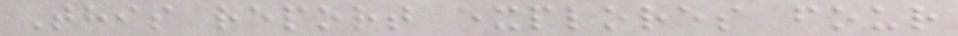This report explores four
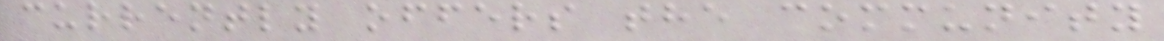currently offers the community
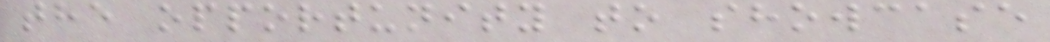the opportunity to showcase
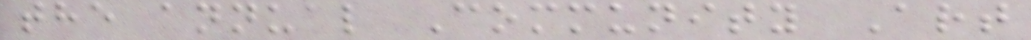the annual Community Art
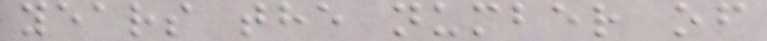years the number of
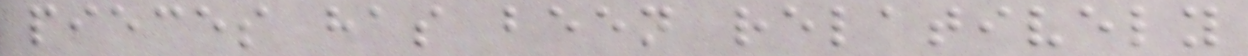pieces has been relatively
